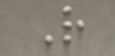R
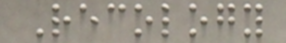Recology
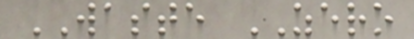WASTE ZERO
